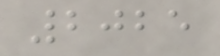2025
